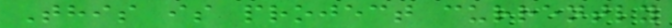This is project currently
